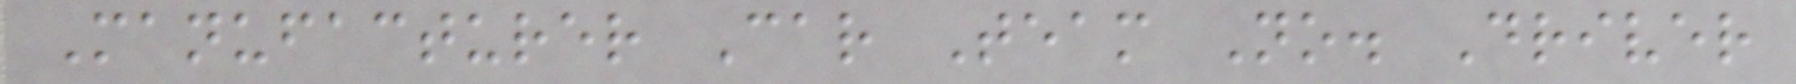Manufacturer Car Team No. Driver
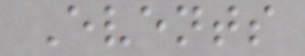Events
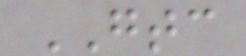GTC
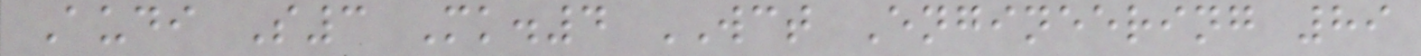Audi S3 Mk.4 WCT Engineering 89
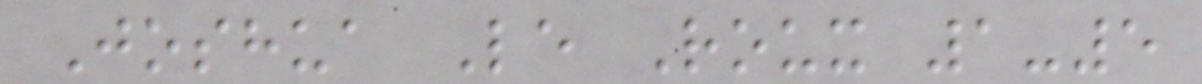Joshua Le Roux 1-5
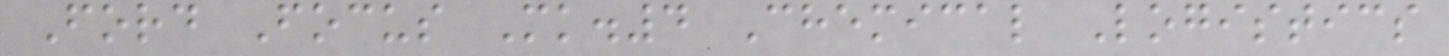Ford Focus Mk.4 Chemical Logistics
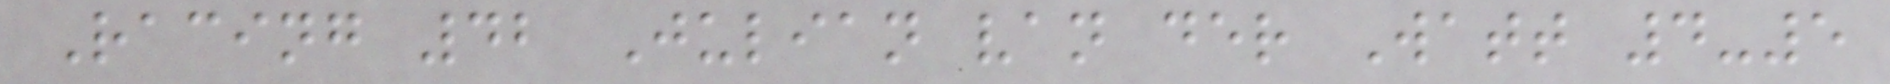Racing 42 Julian van der Watt 4-5
